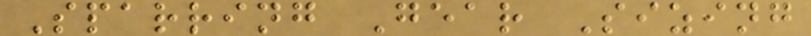Sparring Gear Sizing
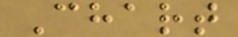Chart
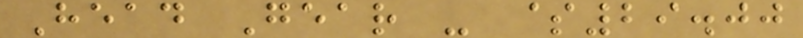Head Gear - $29.00
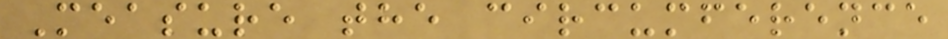Measure the circumference
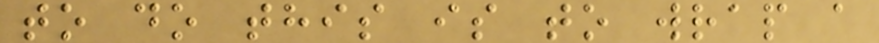to do this is to wrap a
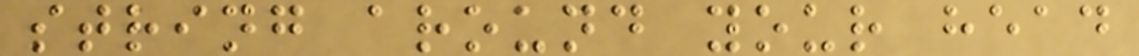string around your head
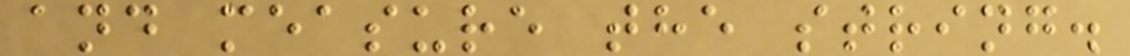and measure the string.
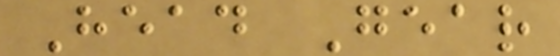Head Gear
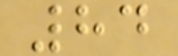84
